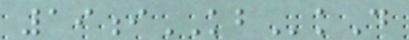19iKBkD
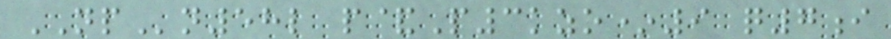NPn58l p&P3kzo*9 q7i
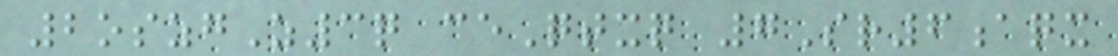2oszgZ3q ceQtxq 7Sr6aqx
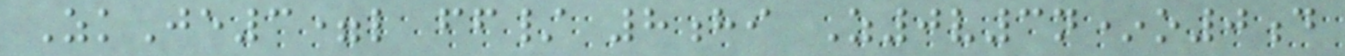ZkJe3=l ff/ 8hi Z0v3n*o0d
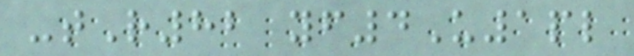-tR82 yf4U1pl
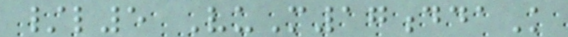/l5 VuM17ddaK
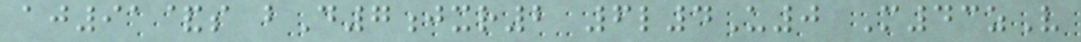aj91&s bD7jxr2 6l4U0 M43zV
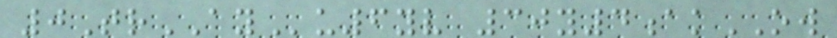0TrAYu6yv 30y4akOW
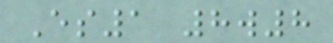Es1 8w8
